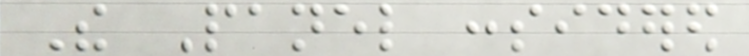The Panel considered
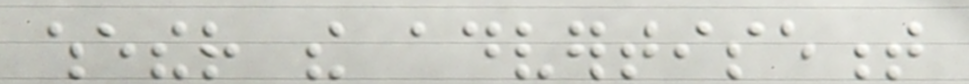whether the advertisement
